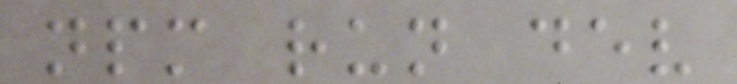npm run dev
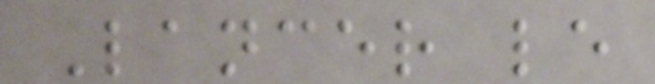Lancer le
